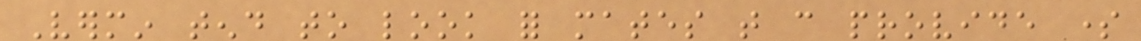Vermin tend to look for mates that can provide some
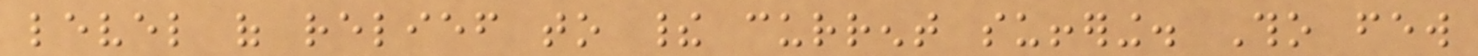level of relief to their current suffering. Tho few
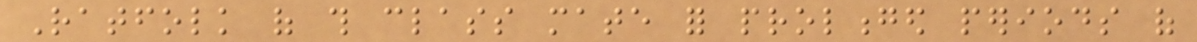Ratfolk of this class mate for prolonged periods of
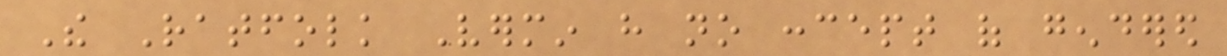The Ratfolk Vermin have no concept of gendered
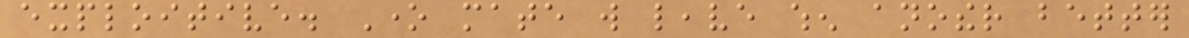exploitive. One mate will leave when another better
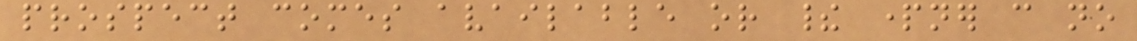prospect comes available or their partner can no
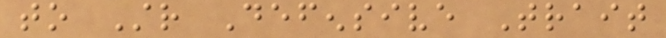to Str Defensive Trait
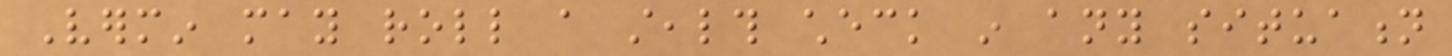Vermin may roll a stealth check in any situation
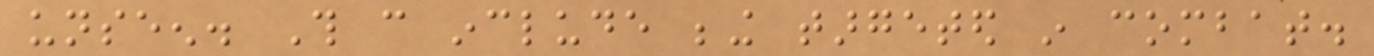unseen. This can include being targeted in combat.
